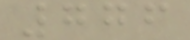776
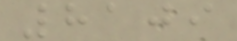8109
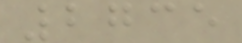2735
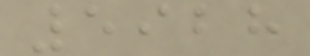5928
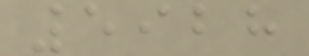5928
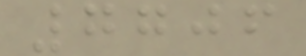7706
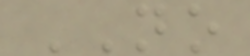NO
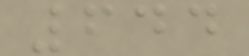644
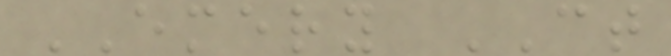EMERY CT
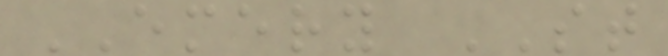EMERY ST
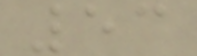53
